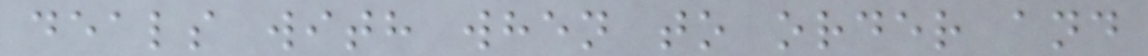deals with when to order and
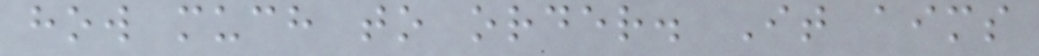how much to order. It aims
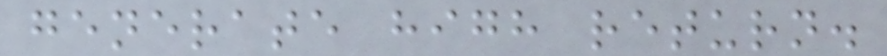generate high return.
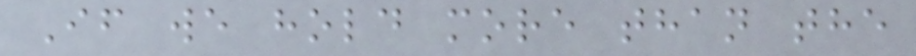If we hold more than the
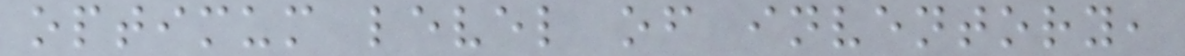optimum level of inventory,
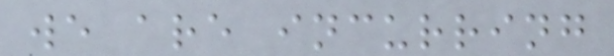we are incurring
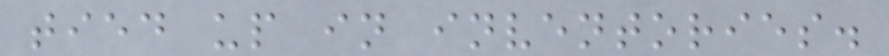tied up in inventories.
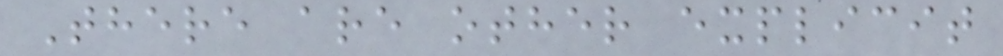There are other explicit
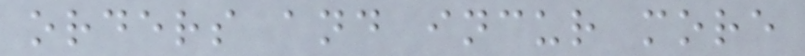orders and incur more
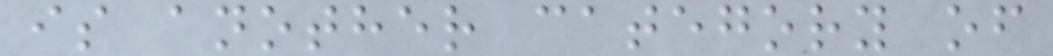is another category of
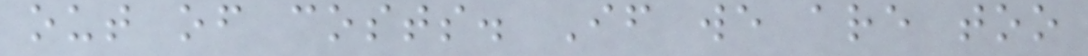out of costs. If we are too
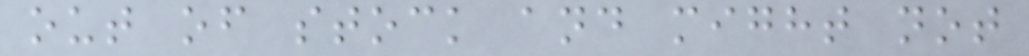out of stock and might not
